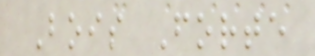Bois Forte
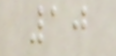10
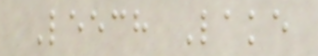Leech Lake
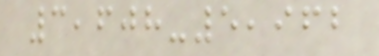3,608-5,962
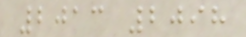2013 2098
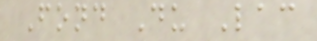Fond Du Lac
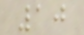10
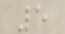5
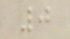0
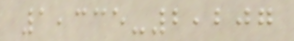1,335-2,207
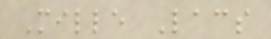Mille Lacs
